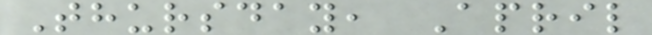Thursday, April
